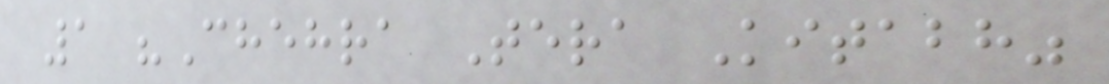1 "Chehra Tera Kitabh"
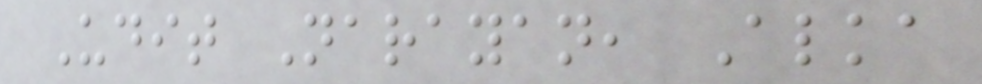Udit Narayan, Alka
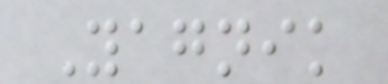Yagnik
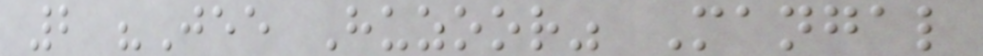2 "Jee Huzoor" Mangal
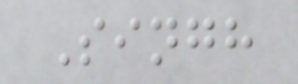Singh
